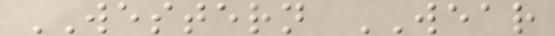WESTERN WEAR
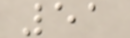51
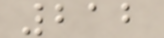212
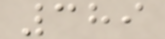389
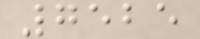7525
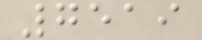7519
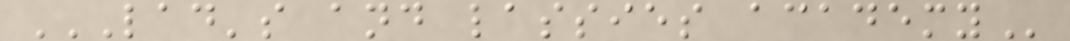LAD'S AND LASSIES ACADEMY
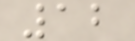12
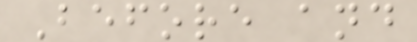Before and
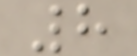8
